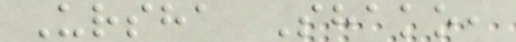Ursha Shako,
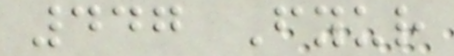447 Fyur
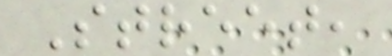Street,
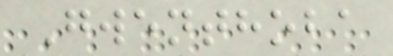Gwenthoba
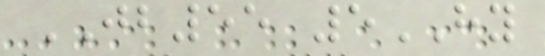JB55 5HY
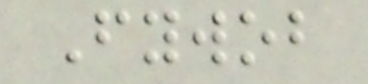Fywob
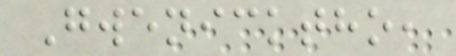Gwenicktho,
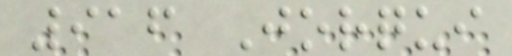916 Jorqui
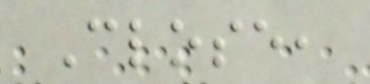Close,
